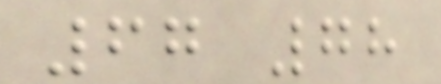67 78
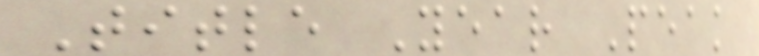Title Year Peak
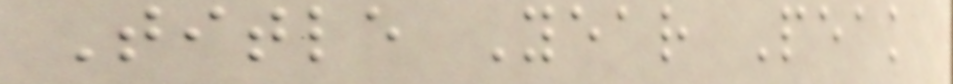Title Year Peak
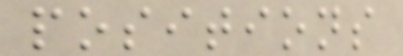positions
